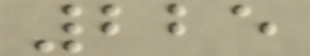225
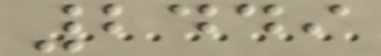2449
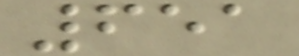651
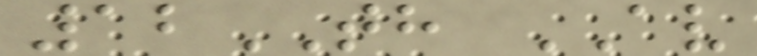12TH AV
